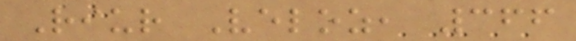Riur Veloz, 366
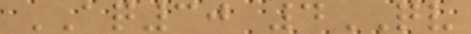AQ30 4QV
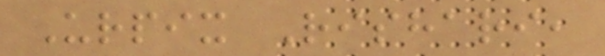Urpix Rishari,
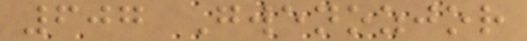607 Gwenozjor
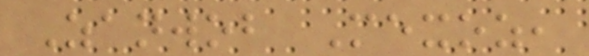Zanwob Mexoz,
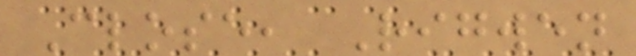Close, Rigwen
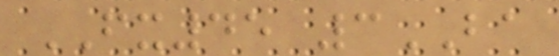FX45 3BA
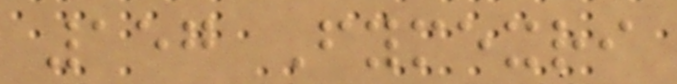157 Fymexri
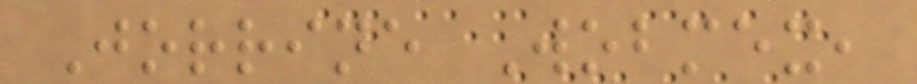Jorrine Wobmex,
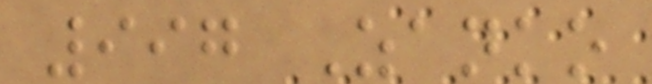997 Zanko
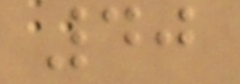40
